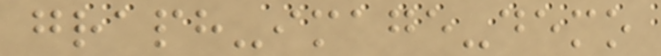graph-image-demo
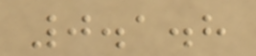0.1.8
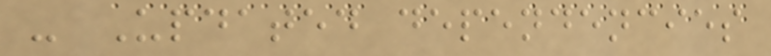- Updated dependencies
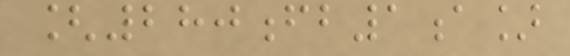[280fb1a]
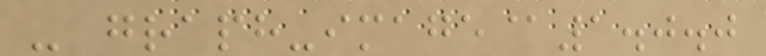- graph-image@1.0.0
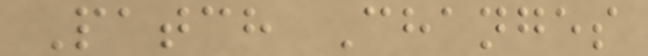Patch Changes
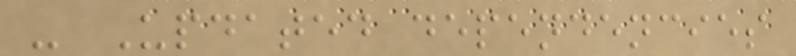- Updated dependencies
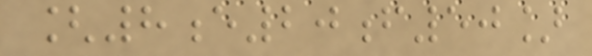[8e20f50]
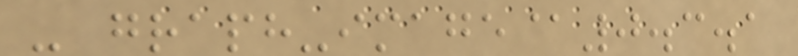- graph-image@0.3.1
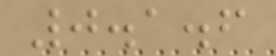0.1.6
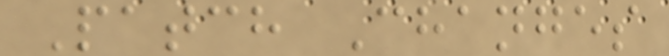Patch Changes
